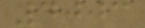4003
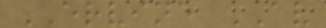ERVINE AV
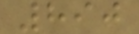890
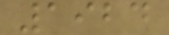1924
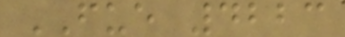FUE 4223
